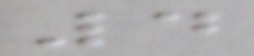4
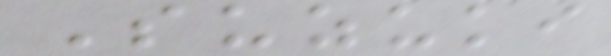Suzuki
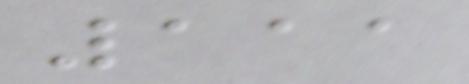111
